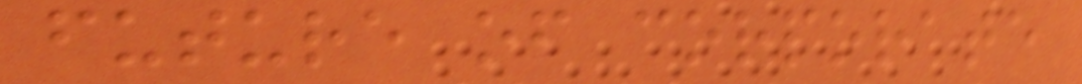future of corporate
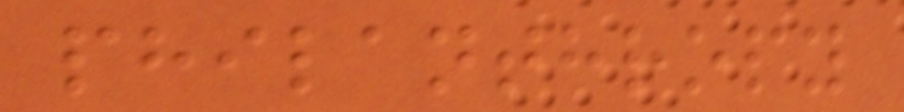philanthropy
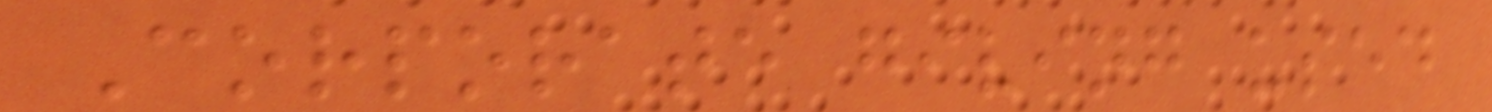Corporate giving used
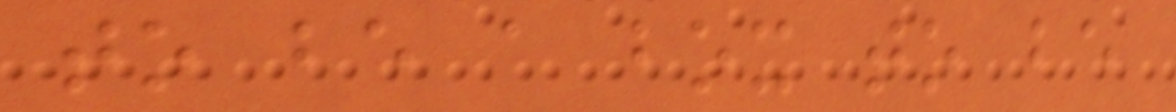to be a box to be
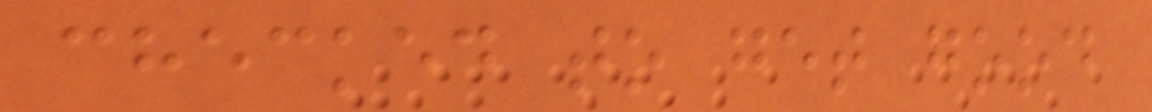checked to get good
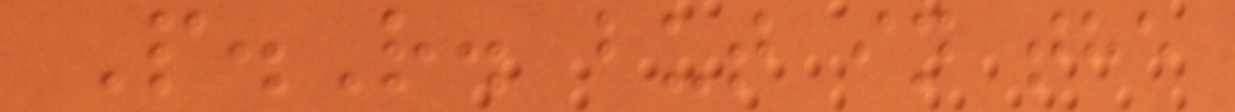P.R. but in the
